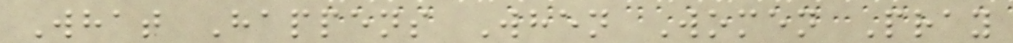What Happens When Women Pray
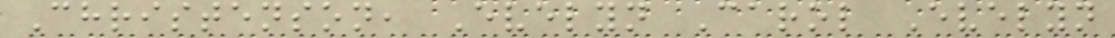Christenson, Evelyn Carol Evelyn
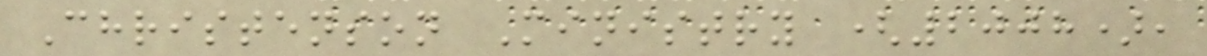Christenson Ministry (2008),
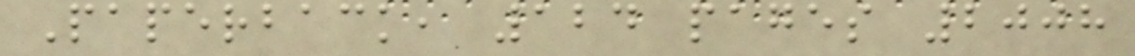Paperback, 124 pages 2008
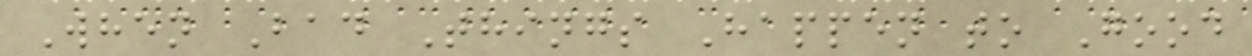When Bad Things Happen to Good
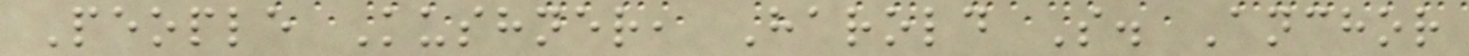People Kushner, Harold S. Anchor
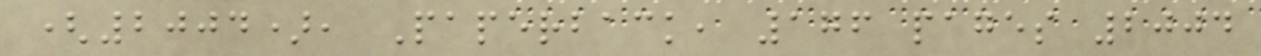(2004), Paperback, 176 pages 2004
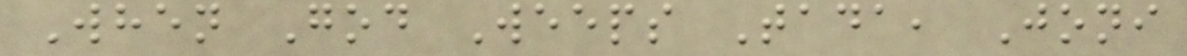When God Weeps Tada, Joni
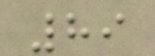89
